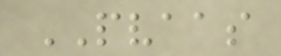PVAAS
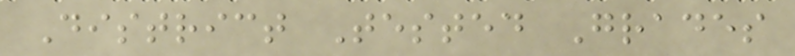District Tested Grades
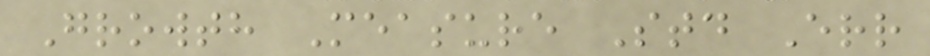Growth Measure Std Err
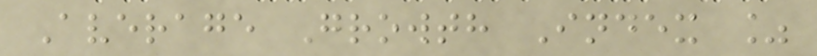Average Growth Index %
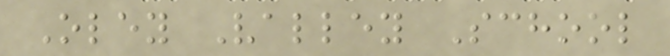Oley Valley School
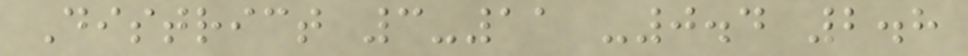District 3-11 -0.4 2.8
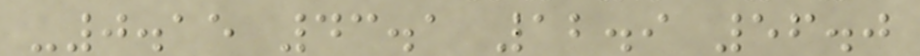-0.15 43.1 12.9 56.0
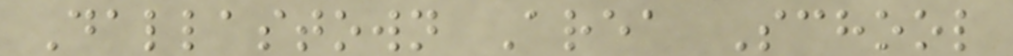Dallastown Area School
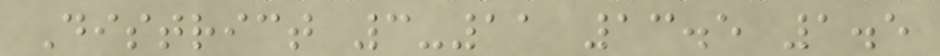District 3-11 13.5 1.5
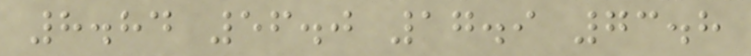8.84 56.0 17.9 73.8
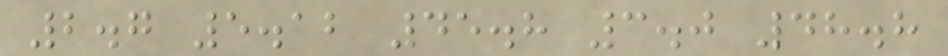2.7 5.12 45.8 3.0 48.8
